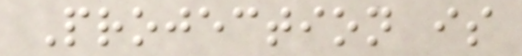Projection is
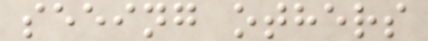seeing others
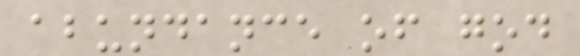abundance of god
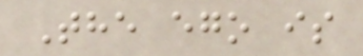The ego is
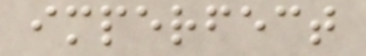imperfect
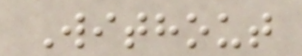Without
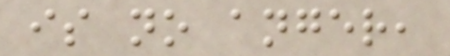is no anger,
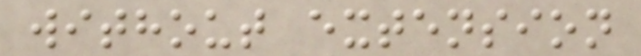without extension
